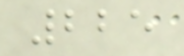225
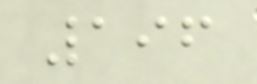196
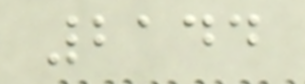2144
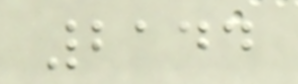2144
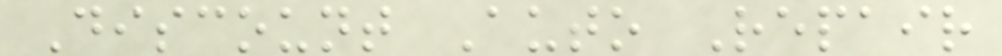Discount Auto Repair
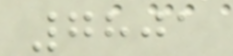7801
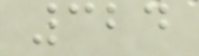324
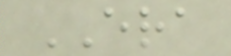ERA
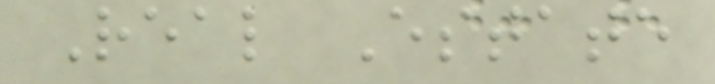Real Estate
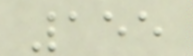155
